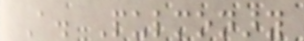A. Pulmonary
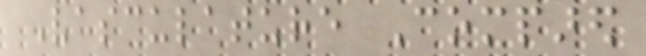Vasculature Compared
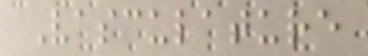Vasculature
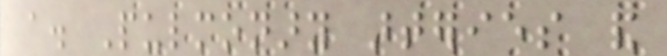a. Pulmonary arteries and
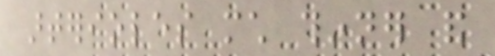arterioles much thinner and
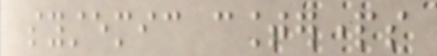systemic counterparts
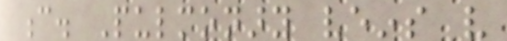c. Pulmonary veins very
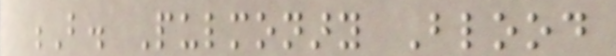B. Pulmonary Blood
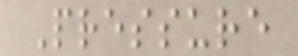Pressure
